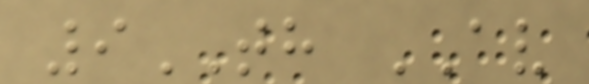9TH AV
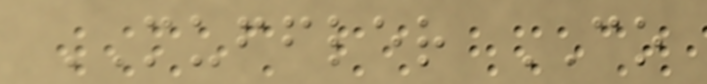MUFFLER CO
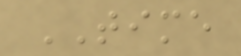TIME
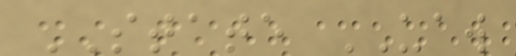STATE UAW
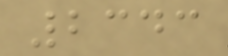2343
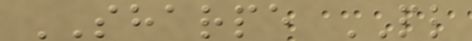SHARPE PL
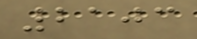2103
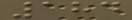184
